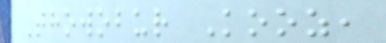Thowobur Kooz,
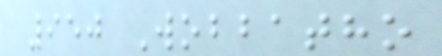950 Wobbatho
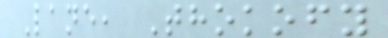Lane, Thokofy
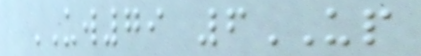UW79 6UP
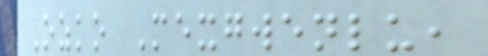Ozko Mexgwenlu,
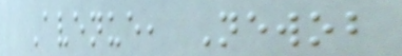Avenue, Newob
